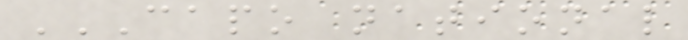CAPO NATIONAL
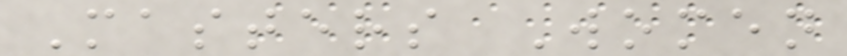Masters Women
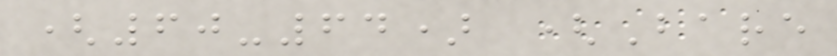(60-64) (Bare
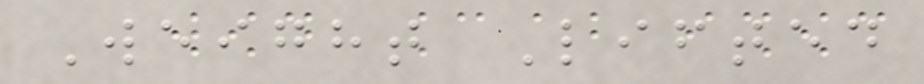Weight Lifted
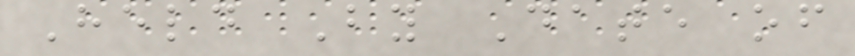Held By Date of
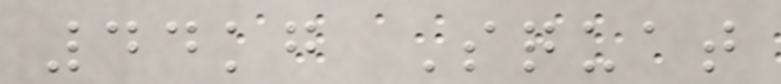44kg Squat
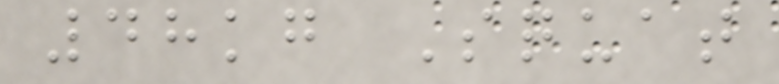48kg Squat
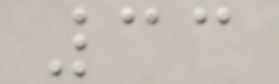33
